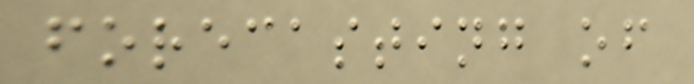forecasting of
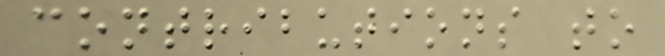contributions to
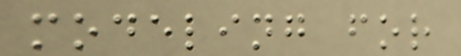modeling for
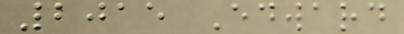2015 Edward
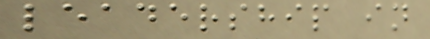leadership in
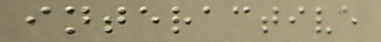interactive
